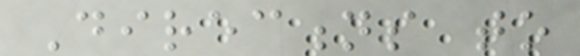Directions to
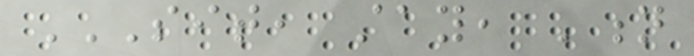SIT, STAY, 'N
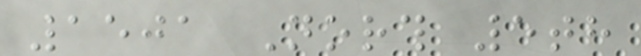1501 North 5th
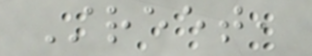Street,
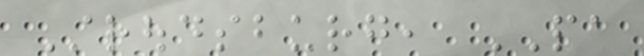Stroudsburg, PA
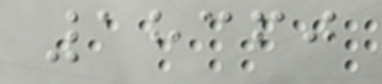18360
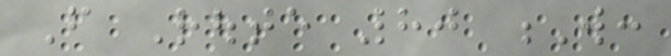From Route 80 W:
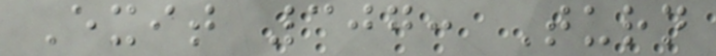Exit 307: Turn
